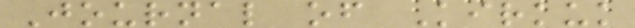Journal of Kirkuk
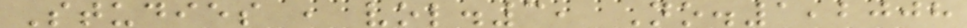Studies , vol.3, No.1,2008
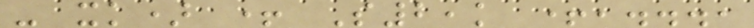- xk) + S2,k +,...,
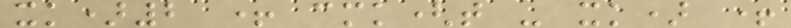xk)2 + cmk(t - xk) +
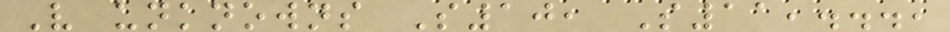V unknowns S10, S11,...,
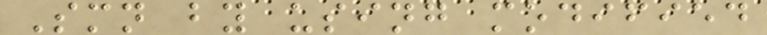Smn by using modified
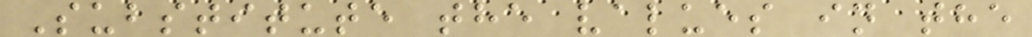Substitute the values in the
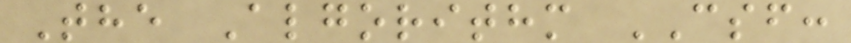The Algorithm CSF:
